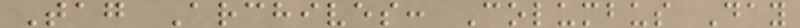Tag Archives: Columbus Day
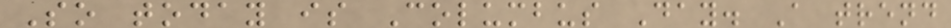So today is Columbus Day. A trend
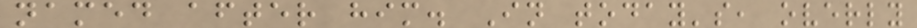named after him. In today's, overly
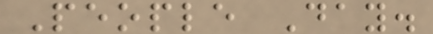People Day.
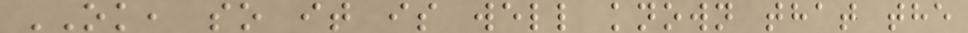OK, so it is well known that the
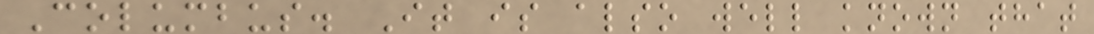Columbus. It is also well known that
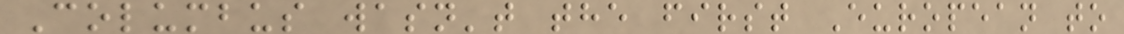Columbus wasn't the first European to
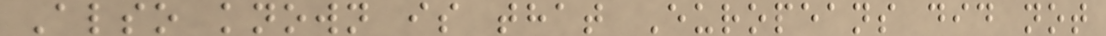Also known is that Europeans did not
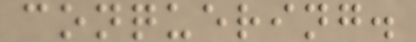conquering.
